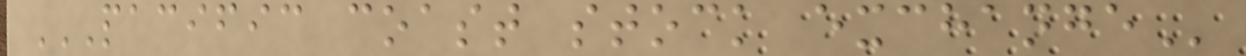PACIFIC COAST STOCK EXCHANGE
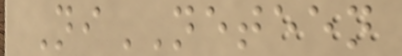NiNETEEN
